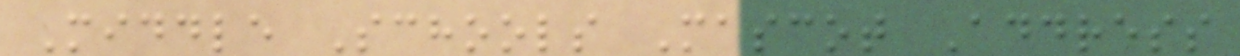Middle Schools Mascot Address
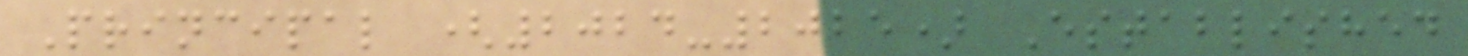Principal (2024-2025) Established
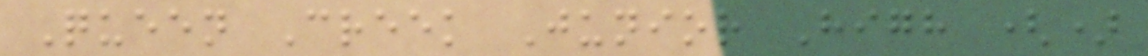Queen Creek Junior High ()
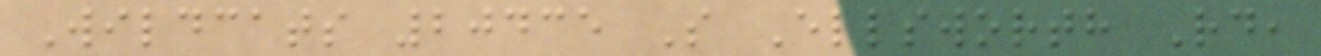Wildcats 20435 S Ellsworth Rd,
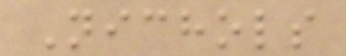Nichols
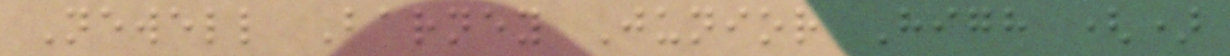Newell Barney Junior High ()
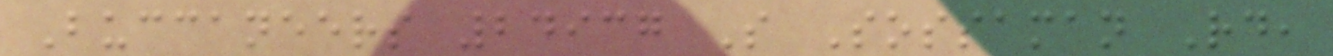Buccaneers 24937 S Sossaman Rd,
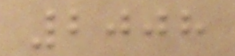2008
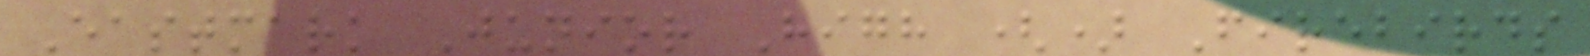Eastmark Junior High () Firebirds
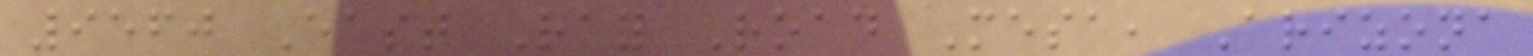9560 East Ray Road Mesa, Arizona
